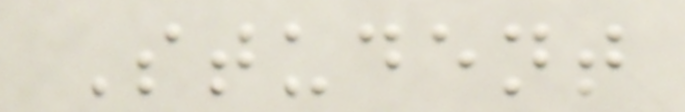Student
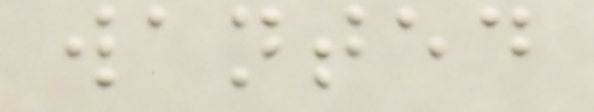wanted
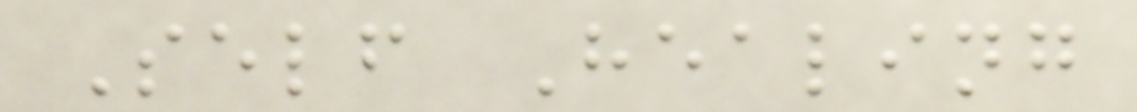Self Healing
